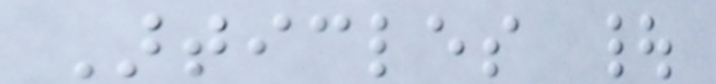Articles |
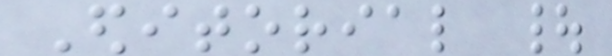Editorial |
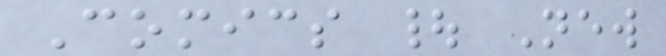Comics | New
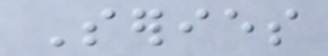Series
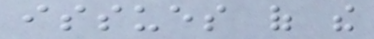issues of the
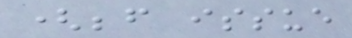(before issue
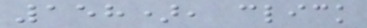158), click
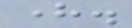here.
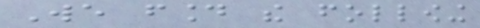We found the following
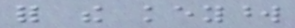for the keyword
